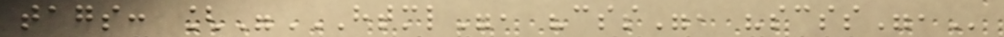tags: ["HTML", "CSS", "SCSS",
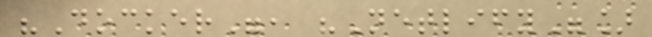"Docker", "Netlify"]
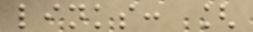links: [
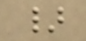}
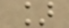]
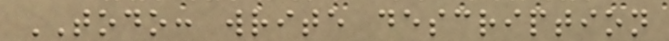TODO: write description
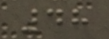48
